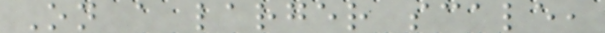On a larger scale,
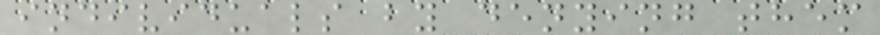individuals by denying them
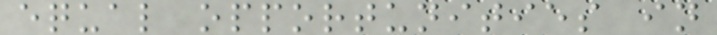equal opportunities in
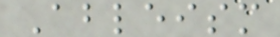Ableism
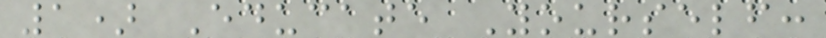1) Educate Yourself:
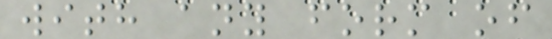with any form of
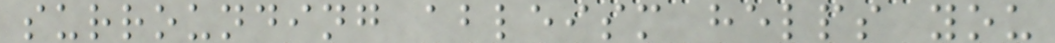surrounding ableism helps you
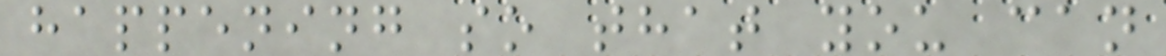happening so that you can
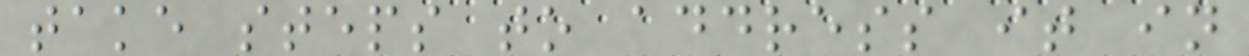take steps to address it in
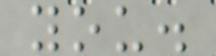you.
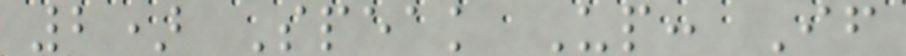2) Speak Up: If
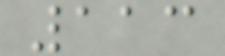113
